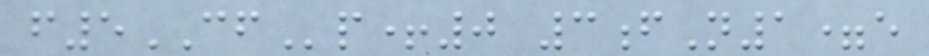f5CFp+0 3fN1=e
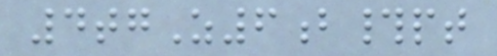4tgZ6b#pt
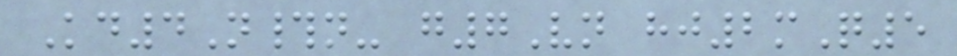Kd4N#n- g7Vn hj2mQ5
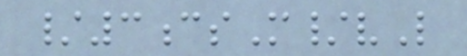/3csM/vL
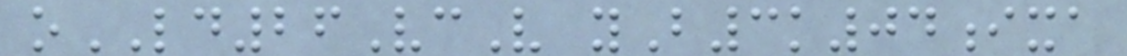oLD26VcV yB3k04ixa
